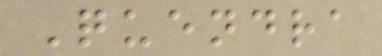Quendra
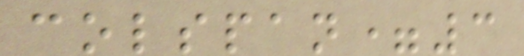colspan=3
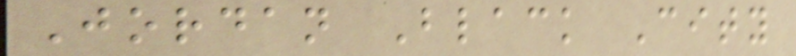Jordan Black City
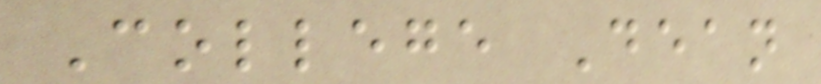College Dean
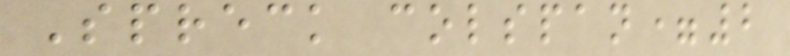Spreck colspan=2
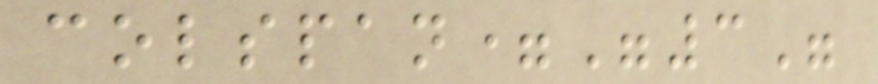colspan="3"
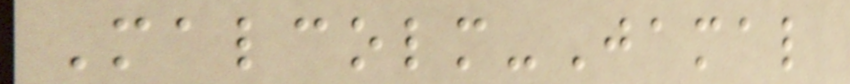Malcolm-Jamal
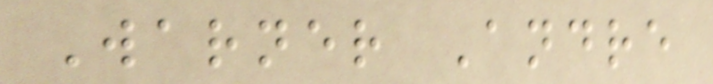Warner Andre
